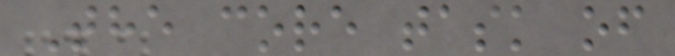The core task of
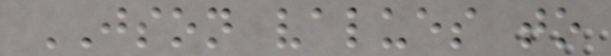JSON values to
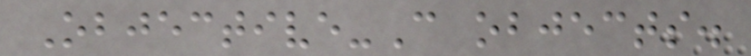Objective-C objects.
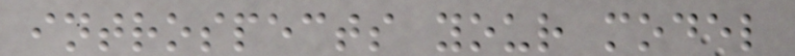introspects your model
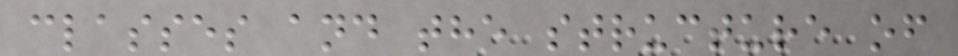classes and the structure of
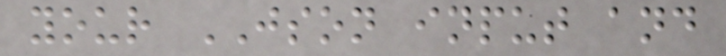your JSON input and
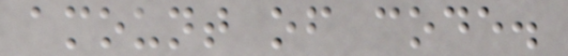amount of code.
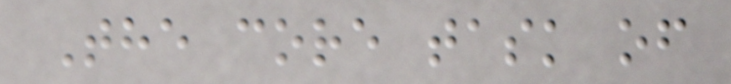The core task of
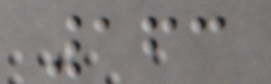163
